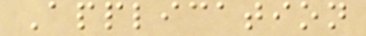Application
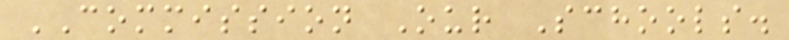COMMISSION Our Schools.
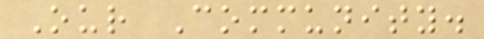Our Community.
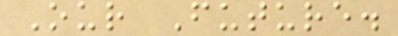Our Future.
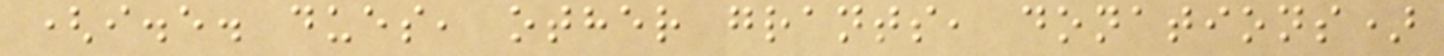(i.e. dues, other grants, donations)
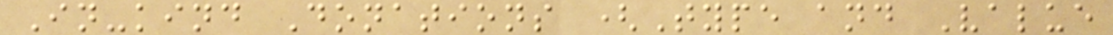In-kind Donations (Type and Value
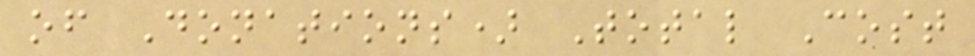of Donations) Total Cost
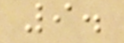9.
